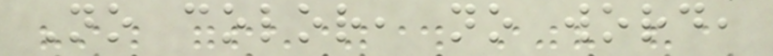No color, no word,
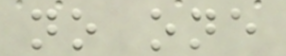no one
